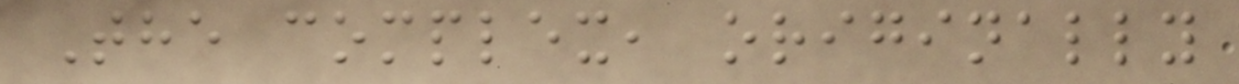The complex, originally
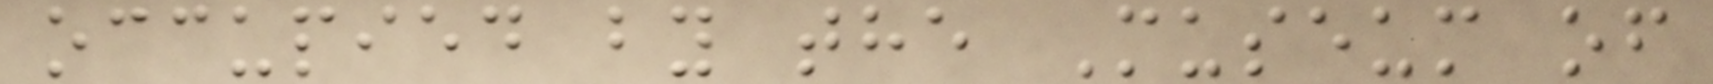occupied by the Museum of
